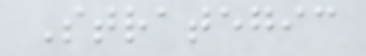Strategic
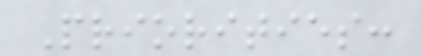Priorities:
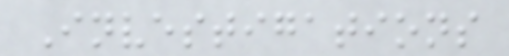Investigations
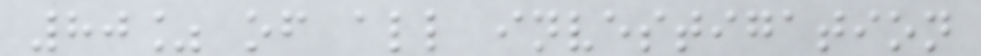80% of all investigation
